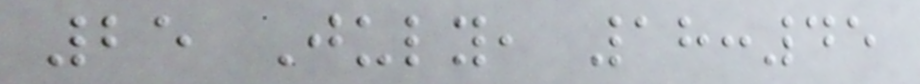25 July, 18:45
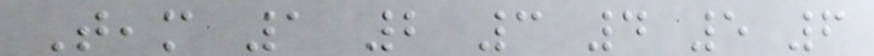Team 1 2 3 4 5 6
